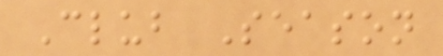Club Season
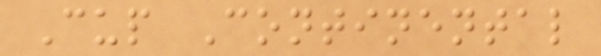Cup Continental
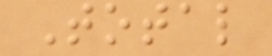Total
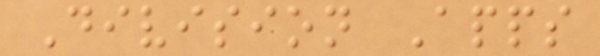Division Apps
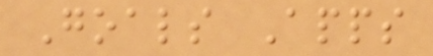Goals Apps
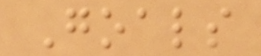Goals
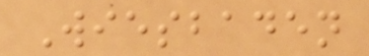Wiesbaden
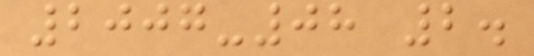2007-08 2.
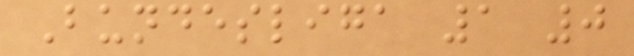Bundesliga 1 0
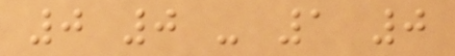0 0 - 1 0
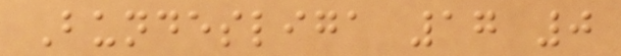Bundesliga 17 0
